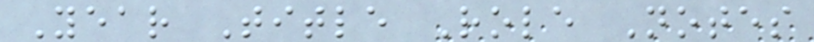Year Title Role Notes
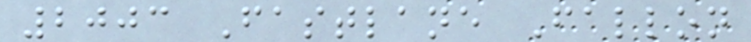2003 Fastlane Fallon
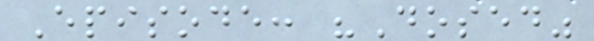Episode: "Dosed"
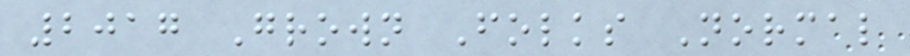2017 Grown Folks Normal
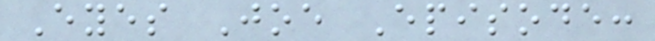Eyes Joe Episode:
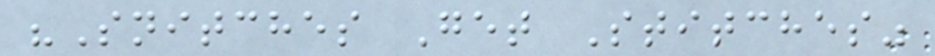"Snitches Get Stitches"
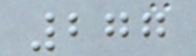277
